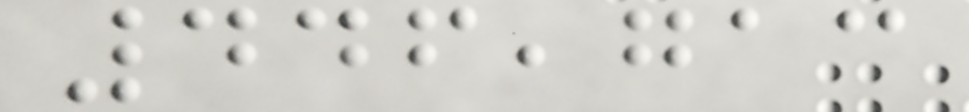446,713
